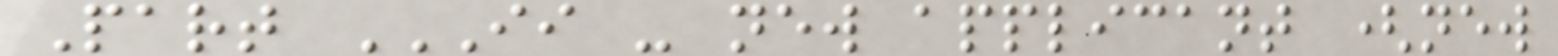Part II - NEW APPLICANT (NEW
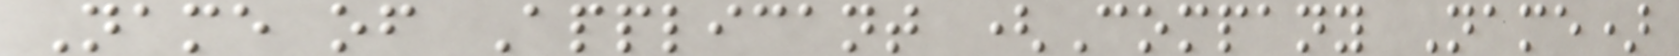Name of Applicant (Company Name)
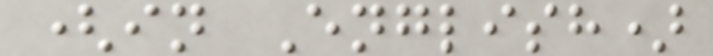(in English)
